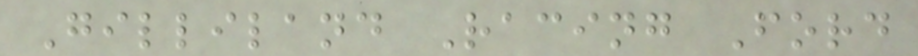Gilliland Racing Ford
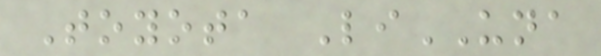Toyota LiUNA
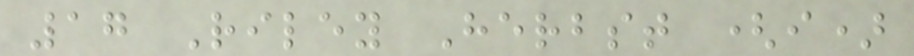17 Riley Herbst (i)
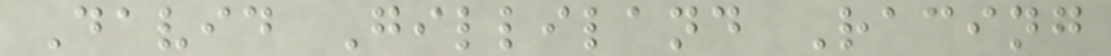David Gilliland Racing
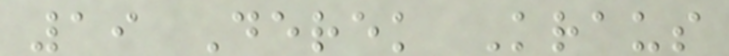19 Derek Kraus
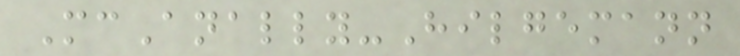McAnally-Hilgemann
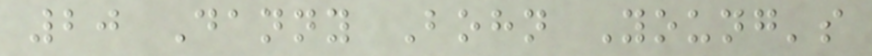20 Danny Bohn Young's
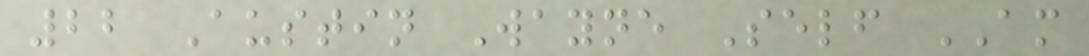22 Austin Wayne Self AM
